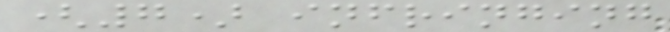(7) infringing
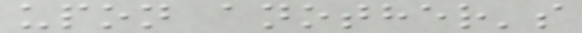upon another's
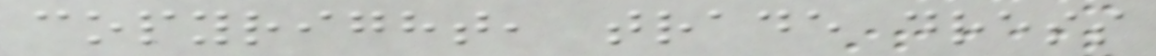copyright, trade dress
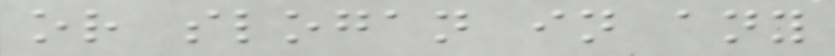or slogan in any
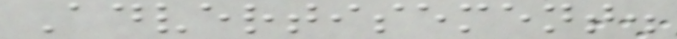Advertisement.
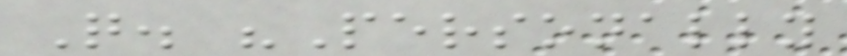Q. "Personally
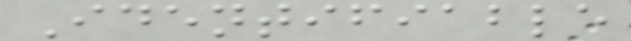Identifiable
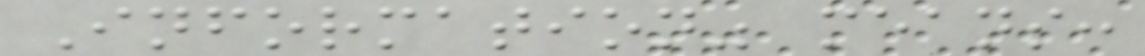Information" means:
